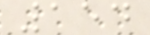154
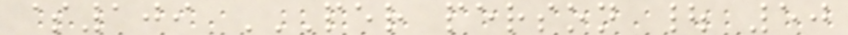$109 PER PERSON | 50
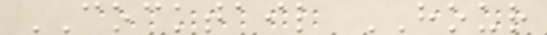COCKTAIL HOUR
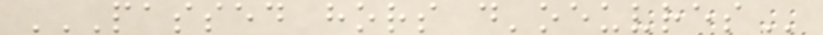PASSED HORS D'OEUVRES
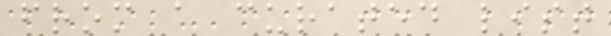from a curated list
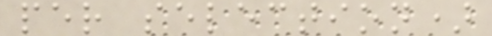per selection)
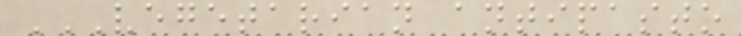VEGETARIAN ANTIPASTO
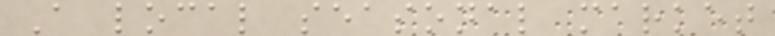A local seasonal market
